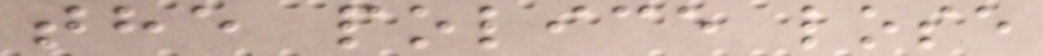the police lose
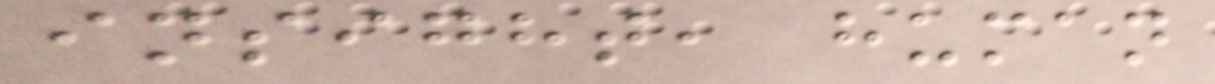insight, human
